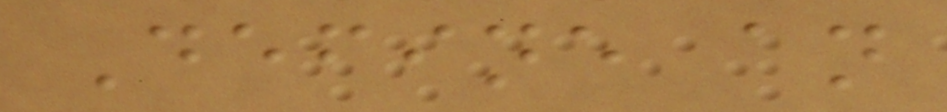Define an
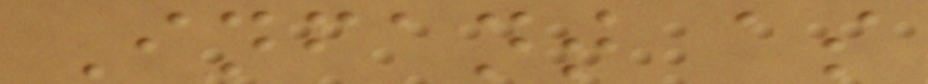Infant as
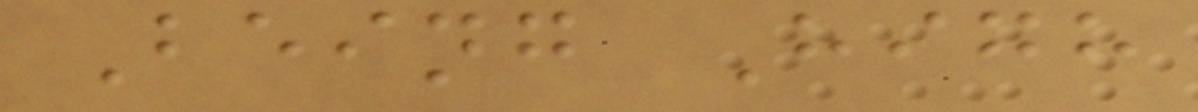Being High
